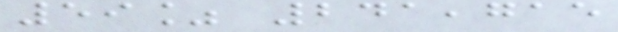59% 241,715
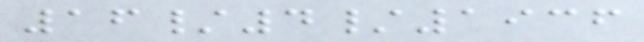16/4/1936
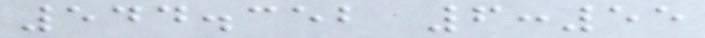544.352 6:55
